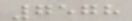7578
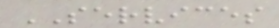SERVICES
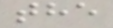the
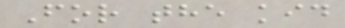For the kid
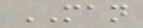MAN
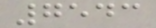7543
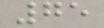75
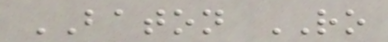BATON RO
